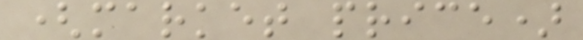(market price)
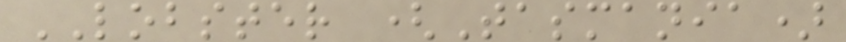LOBSTER (Tasmania)
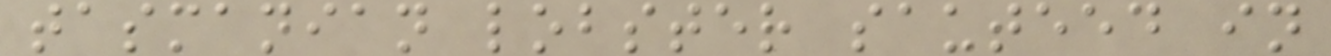tasmanian lobster sauteed in
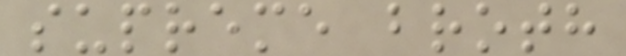supreme broth
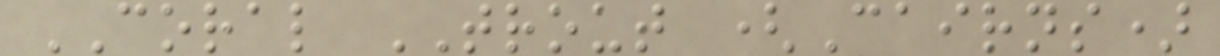CORAL TROUT (Cairns)
